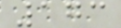173
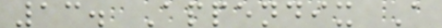13. Appendix A
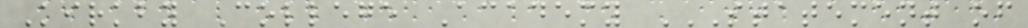Kirkby College Academy STATEMENT OF
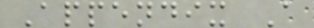Appendix A
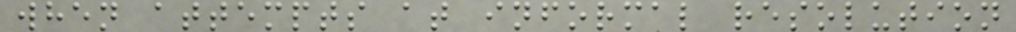when attempts at informal resolution
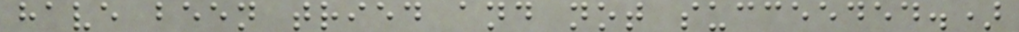have been tried and not succeeded.)
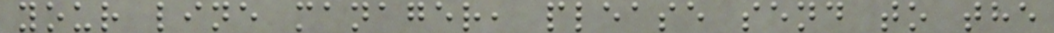your line manager, please send to the
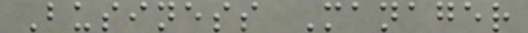Business Manager
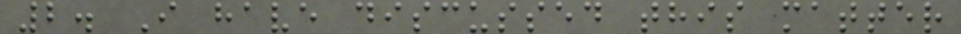2. I have discussed this matter
